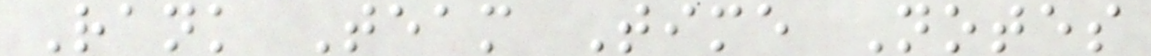Rank Team Time Notes
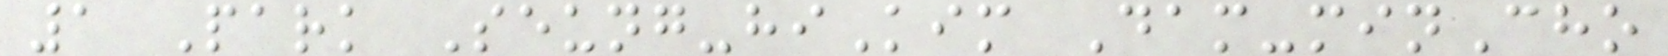1 Park Seung-hiKim Dam-minCho
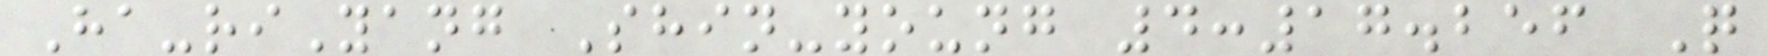Ha-riYang Shin-young 4:17.256 Q
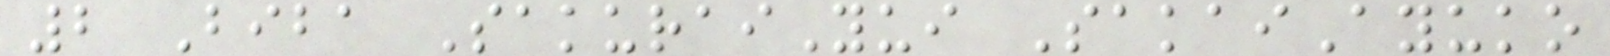2 Biba SakuraiYui SakaiAyuko
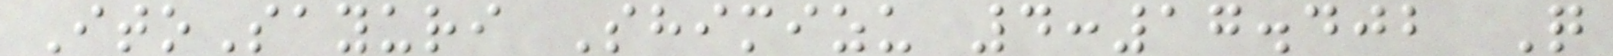ItoSayuri Shimizu 4:17.402 Q
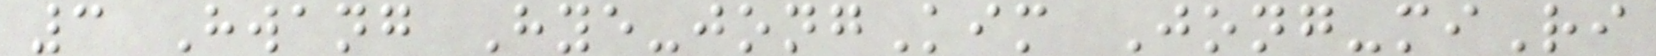3 Hwang Hye-jongKim Jong-miRi
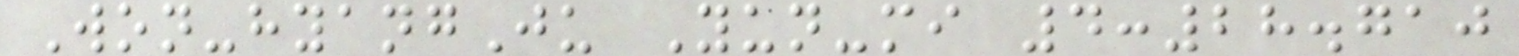Won-hyangJu Yun-mi 4:28.710
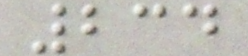234
